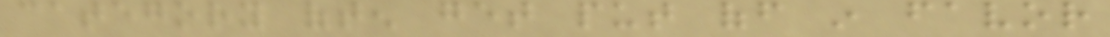category often get put off in favor
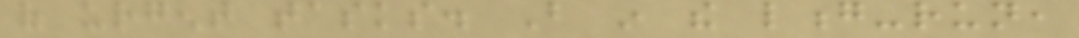of urgent tasks. But in the long-run,
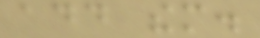add them.
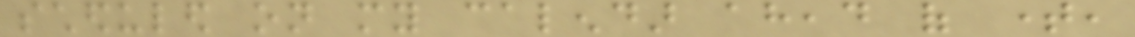scheduled on my calendar ahead of time,
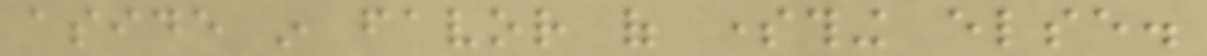aside in favor of something else.
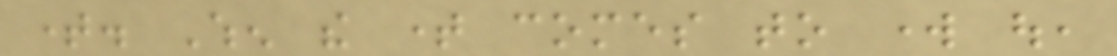time. When the time comes to work out,
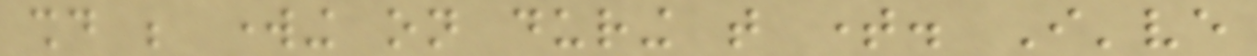should be working on during that time. I've
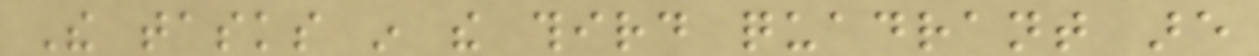The tasks in the third quadrant are
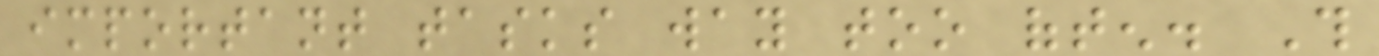important tasks way too often. This
